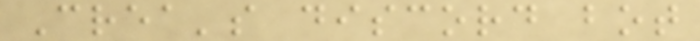Crea's discord bot
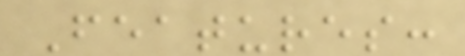Features:
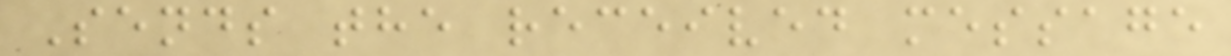Sends the received message
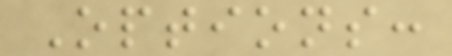Options:
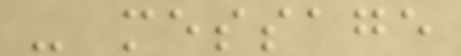- message
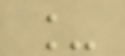_
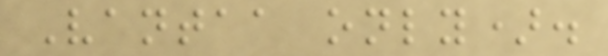Vantaa only).
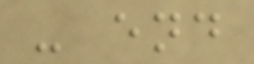- end
